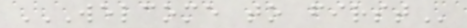WELCOME TO FIRST
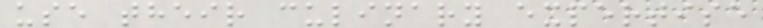use their culinary expertise
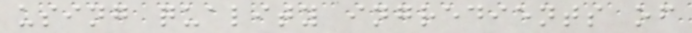using quality ingredients of
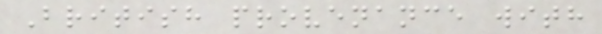British provenance with
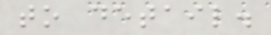to detail.
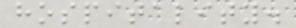hospitality.
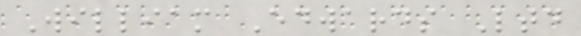William Edwards Ltd
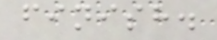finish.
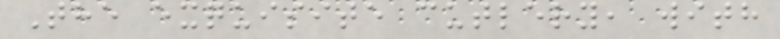The exquisite cutlery, with
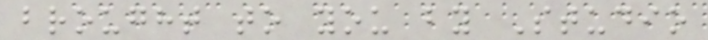brought to you by Studio
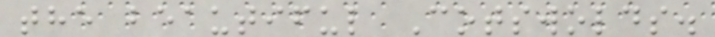the beautiful Cotswolds.
